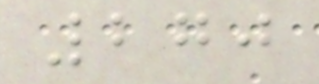270
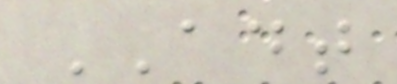ADT
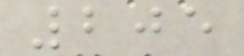205
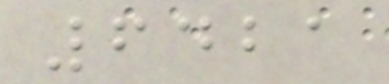6421
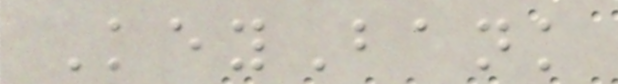KeyBank
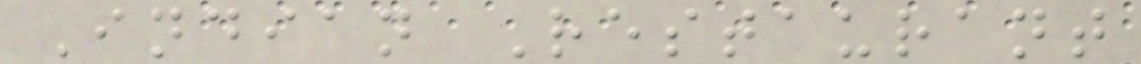Indian Restaurant
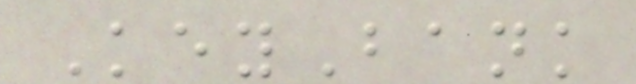KeyBank
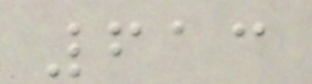613
